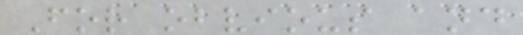For obvious and
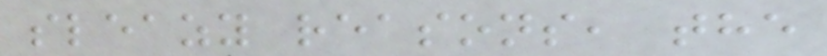sleazy reasons, the
